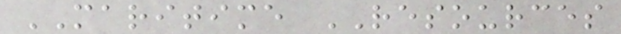MARITIME RESOURCES
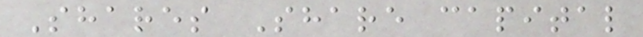Shares Share capital
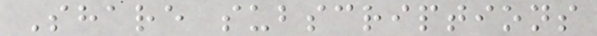Share subscriptions
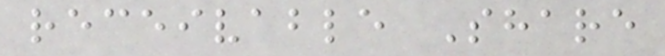receivable Share
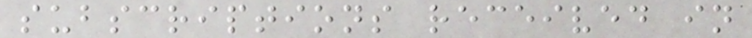subscriptions received in
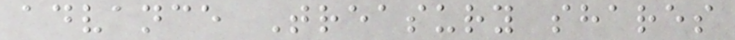advance Treasury shares
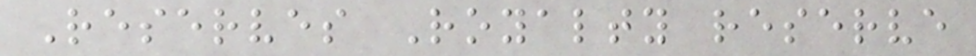Reserves Royalty reserve
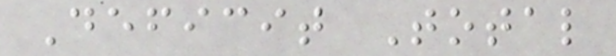Deficit Total
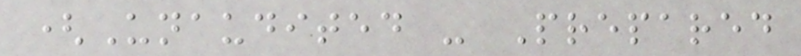(Unaudited - Prepared
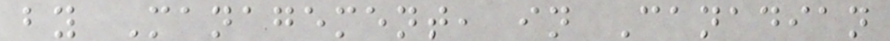by Management, in Canadian
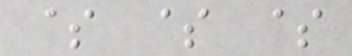$ $ $
